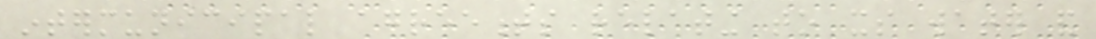intermunicipal agreements relating to its water and
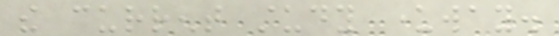the current study underway.
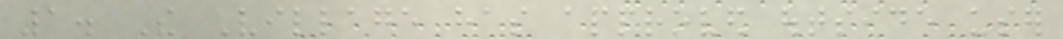1. The Village has approved outside user
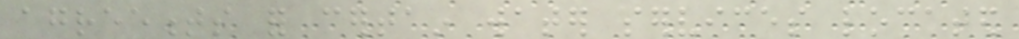agreements for certain water services located
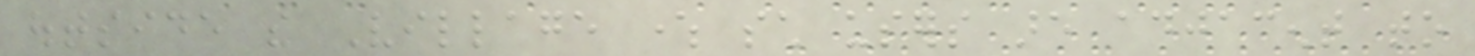outside the Village where such users are adjacent to
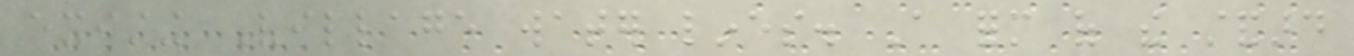existing Village water lines. A form of the standard
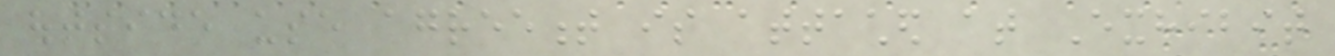outside use agreement is attached at Exhibit
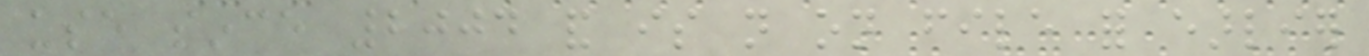use since 2004 and is not on file for earlier
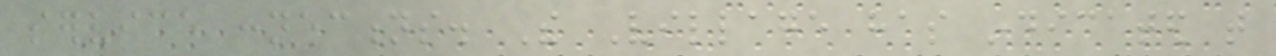service connections. The Village has indicated that
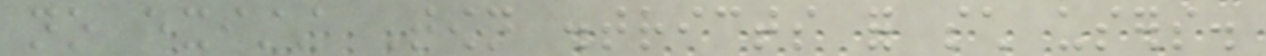no existing Town districts for such users.
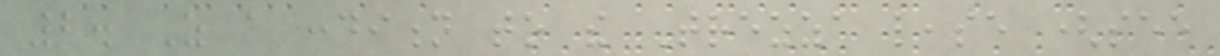2. As a condition to the Trezza lease (see
